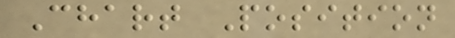Chart Position
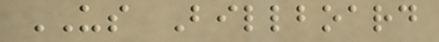US Billboard
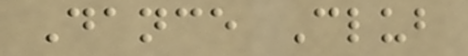Dance Club
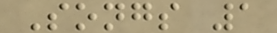Songs 1
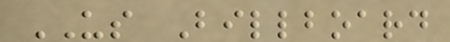US Billboard
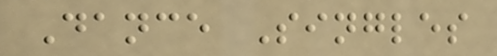Dance Singles
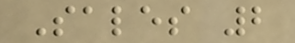Sales 2
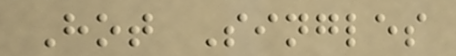Hot Singles
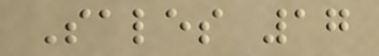Sales 17
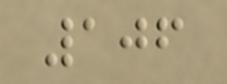106
